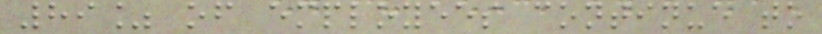89% of employees continue to
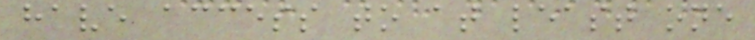have access to at least one
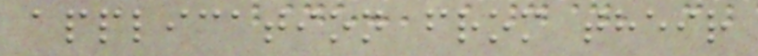application from their
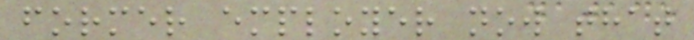former employer now that
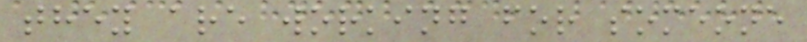they are working for someone
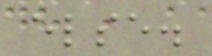else.
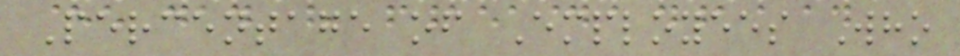Percentage of Employees Who
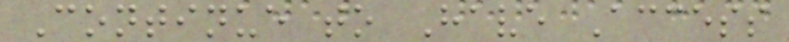Continue to Have Access
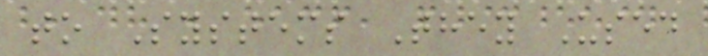to Systems They Used
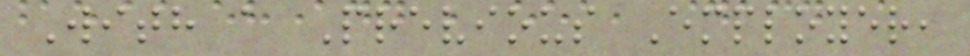With a Previous Employer,
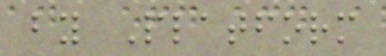by Platform
